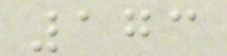173
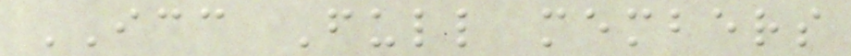ICC Full members
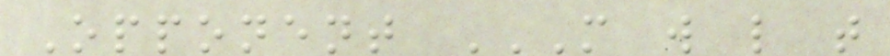Opponent M W L T
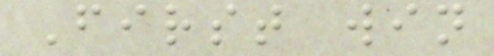First win
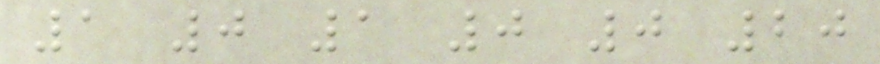1 0 1 0 0 20
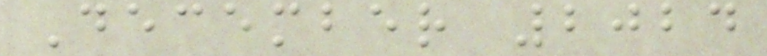December 2024
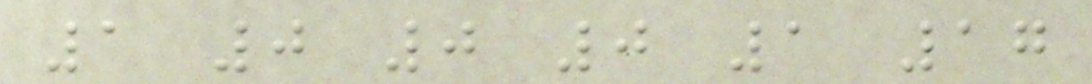1 0 0 0 1 17
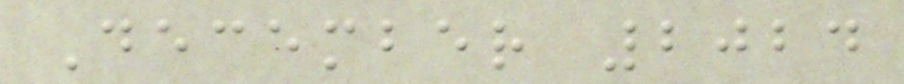December 2024
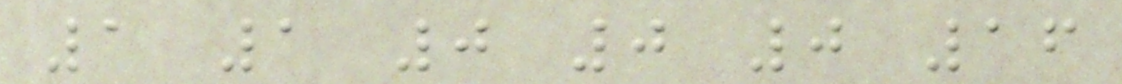1 1 0 0 0 16
